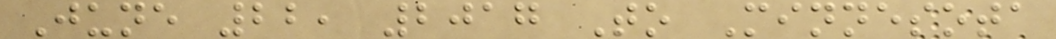June 22, 2017 To Minnesota
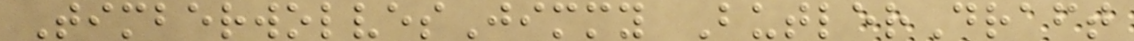TimberwolvesJimmy ButlerDraft
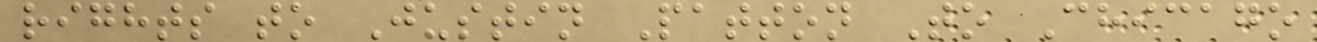rights to Justin Patton To Chicago
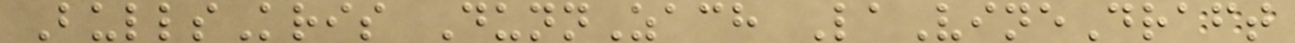BullsKris DunnZach LaVineDraft
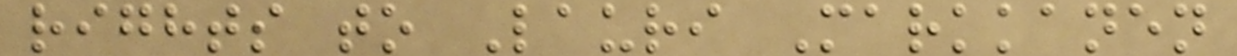rights to Lauri Markkanen
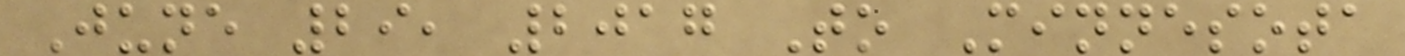June 29, 2017 To Minnesota
